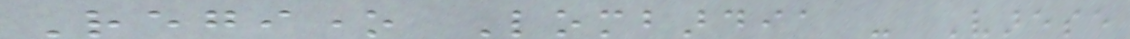Regione Lombardia - Varese
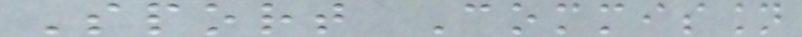Sport Commission
